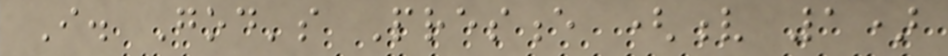I. God's Presence (v 1)
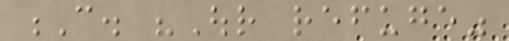C. "Our refuge"
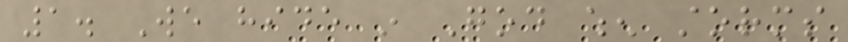1. We hide in God when storms
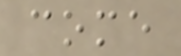come
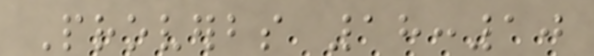Proverbs 18:10
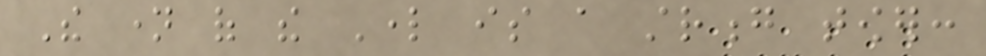The name of the Lord is a strong tower:
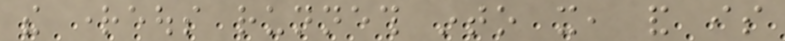the righteous runneth into it, and is
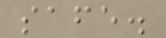safe.
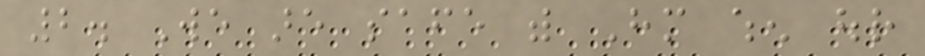2. We are safe with Him when our
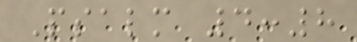Psalm 4:8
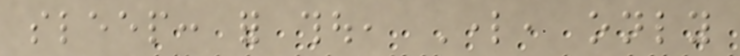sleep: for thou, Lord, only
